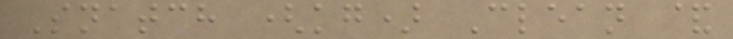Snatch (kg) Clean &
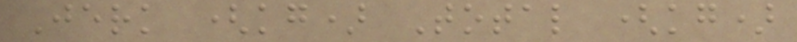Jerk (kg) Total (kg)
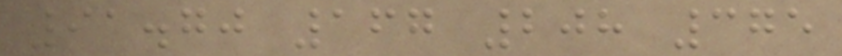91.70 167 208 375
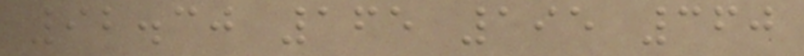92.30 165 195 360
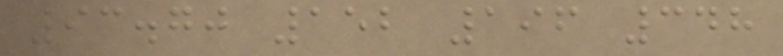93.70 152 196 348
